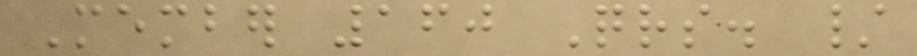Member 160 Qrs. /
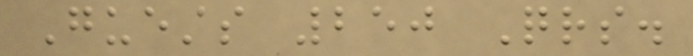Guests 250 Qrs.
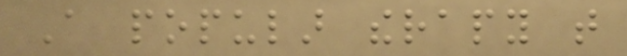A popular therapy that
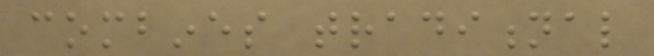combines traditional
